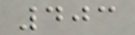403
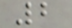2
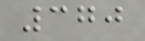370
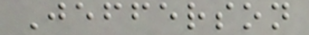Jefferson
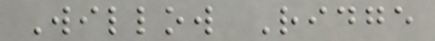Willow Ridge
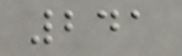241
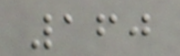160
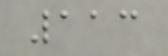113
